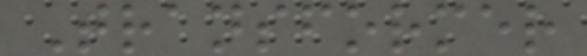Transformer
